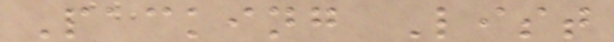Packing List
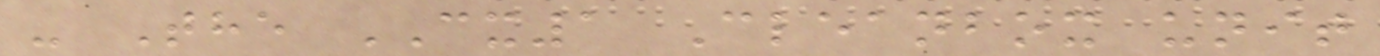- The CX1 Cleanbox unit
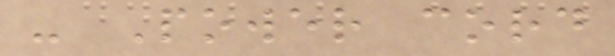- Power cord
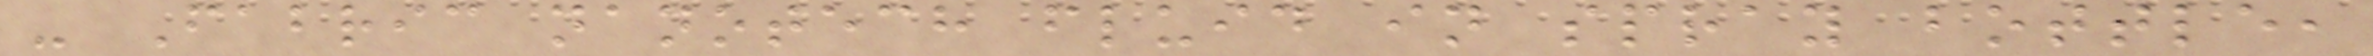- Fabric nanotech fluid in spray bottle,
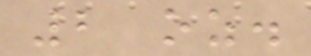2 oz.
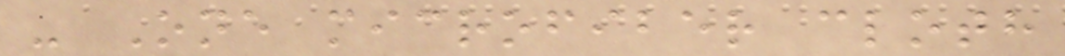- One microfiber cloth
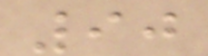90
